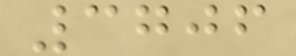3706
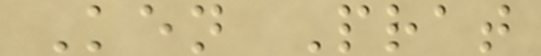Ken Prat
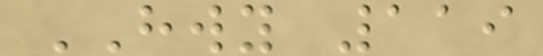HWY 119
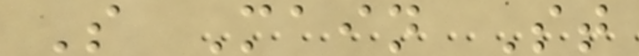S Main St
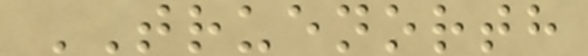TRUENORTH
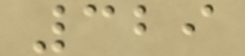329
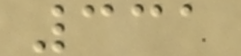331
